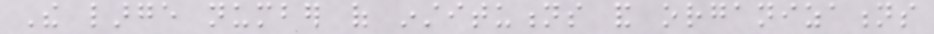The large number of institutions and organizations
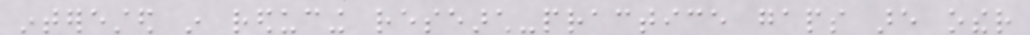interested in reducing research-practice gaps are other
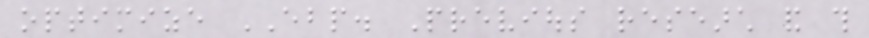optimize EBP. Previous research and this
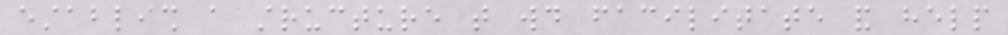establish a structure that would facilitate and help
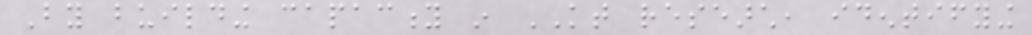By building capacity in KT research, identifying
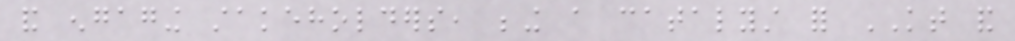and engaging stakeholders, being a catalyst for KT and
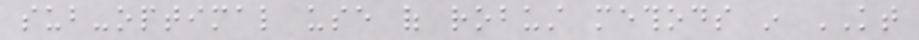sub-optimal use of robust methods in KT
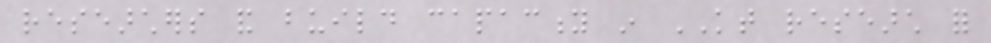researchers and build capacity in KT research for
